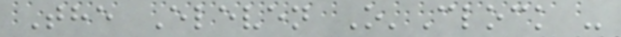The Eleven O'Clock -
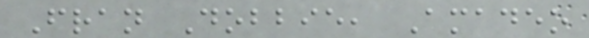Fran Dobbie, Amadeo
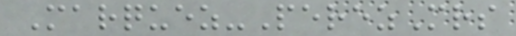Marquez-PerezMrs
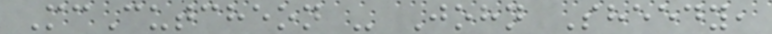McCutcheon - John Sheedy,
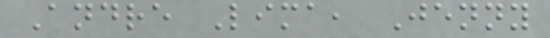Andre Lima, Jenny
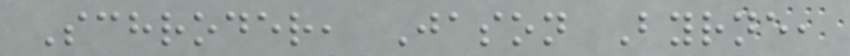Schroder, Jason Byrne,
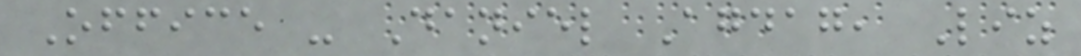Office - Daniel Agdag, Liz
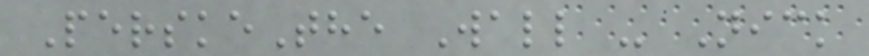PerskeThe Wall - Nick
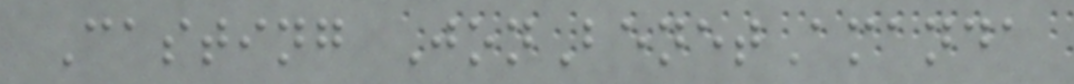Casting JonBenetAmanda
